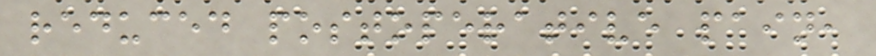reduced postoperative pain,
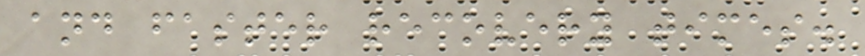and faster recovery times.
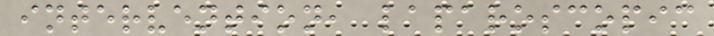intervention, laparoscopic
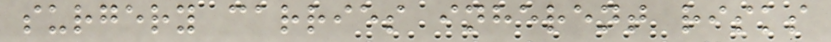surgery carries inherent risks
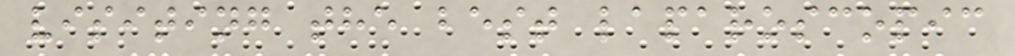visiting the best laparoscopic
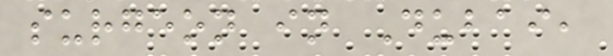surgeon in Dubai,
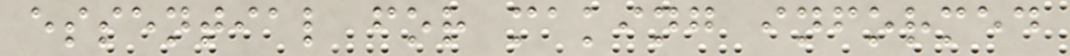essential for making informed
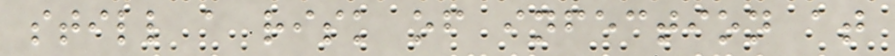still a risk of infection at
